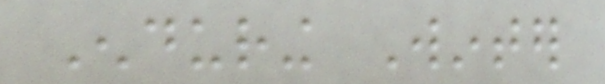Enduring Winter
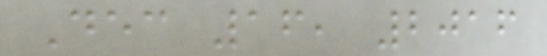Dec 16, 2016
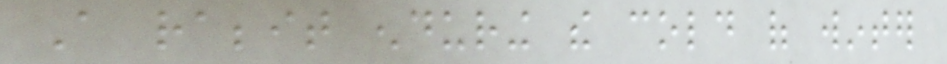A rabbit enduring the cold of winter
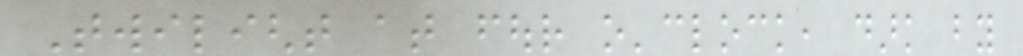Twilight at four o'clock, dark by
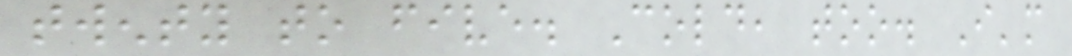twenty to five. Cold, too. I'm
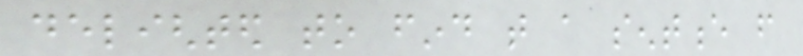delighted to find that a sentence from
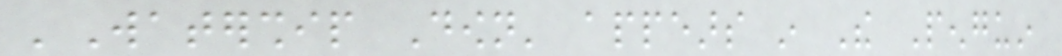'Watership Down' appears in The Penguin
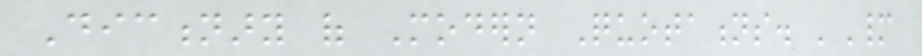Dictionary of Modern Quotations. 'Many
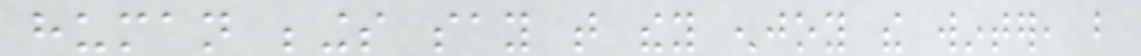human beings say that they enjoy the winter, but
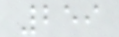259
